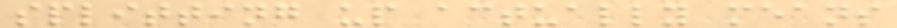splitting up actually means
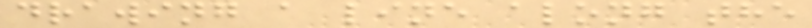drawing a line along the
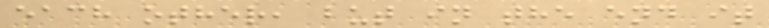each other, but in the end it
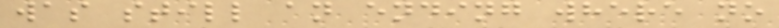was still an ending where no
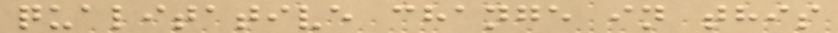qualitative change in this
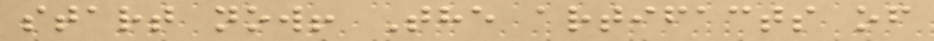start now! The artifacts of
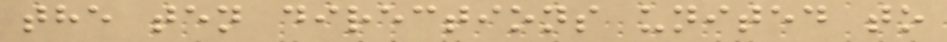the ten directions united to
